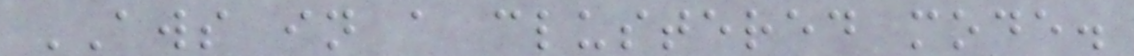AWS in a clustered mode.
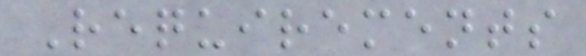Requirements
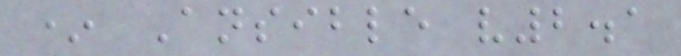* Ansible v2.1
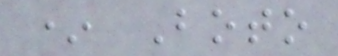* Boto
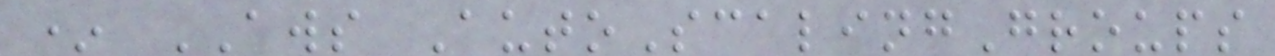* AWS AutoScalingGroups
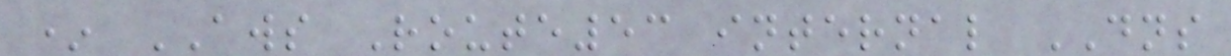* AWS Route53 internal DNS
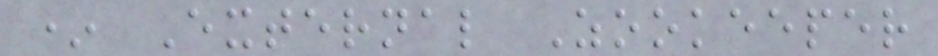* External Zookeeper
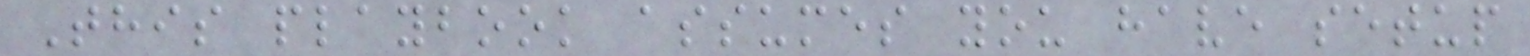This playbook assumes you have setup
